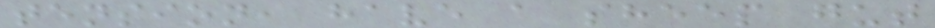tension, have a sheep gut
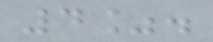4%.
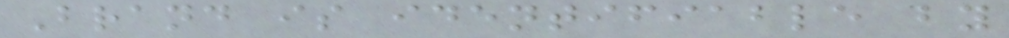Brand is identifiable by
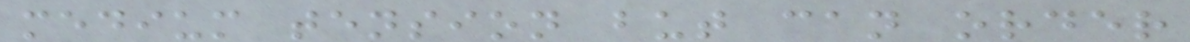medium tension but can order
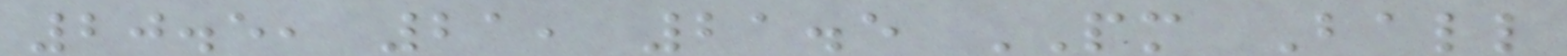20.5, 21, 21.5 PM Ball
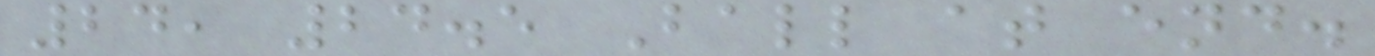24, 24.5 Ball at end.
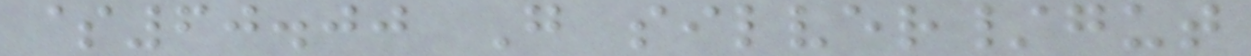$60.00 G silver/gut
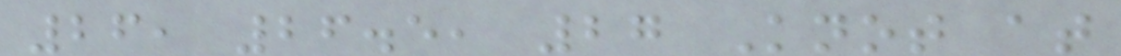26, 26.5, 27 Knot at
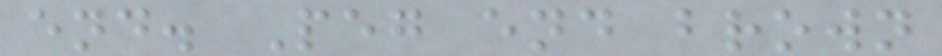end. Peg end brown
